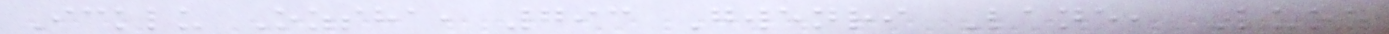Icklu Ozsha, 793 Gwenri Lane, Luoz
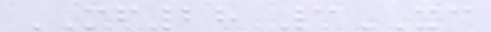MF28 3XC
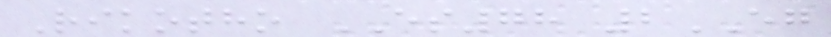Rikotho ES78 2EG
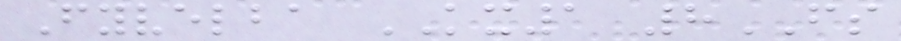Fyvelba KX1 8FS
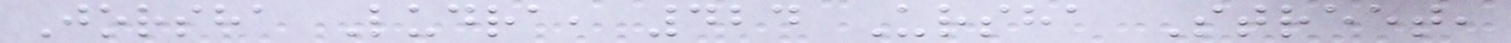Jorsha Ludra, 424 Ursha Street,
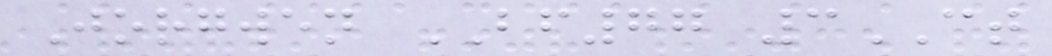Jorgwen BF77 3CT
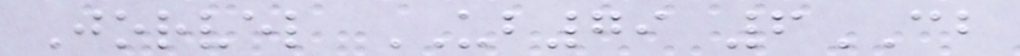Jorvel UB79 6CB
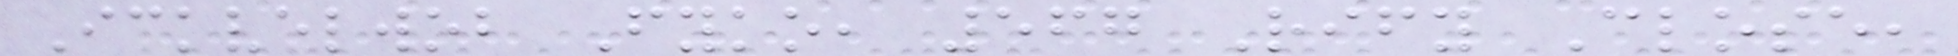Ickvelwob Fyko, 567 Rify Close,
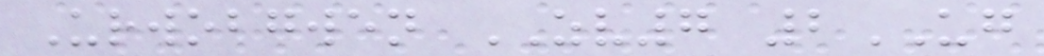Urwobgwen ZV7 2UG
